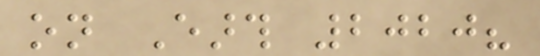on Earth 2020?
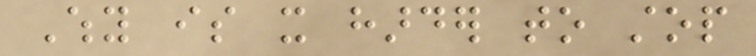Why is it harder to stop
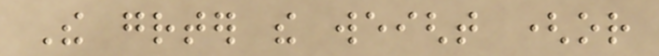The greater the weight (or
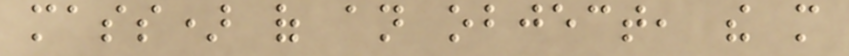mass) of an object, the more
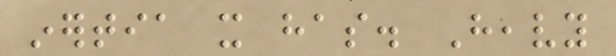inertia it has. Heavy
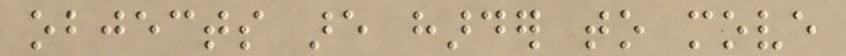objects are harder to move
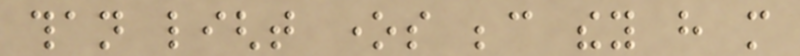than light ones because they have more
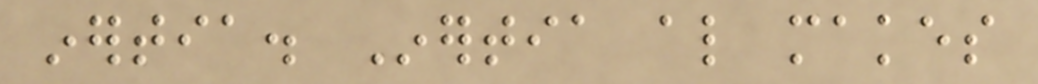inertia. Inertia also makes
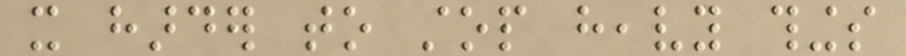it harder to stop heavy things
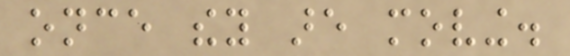once they are moving.
